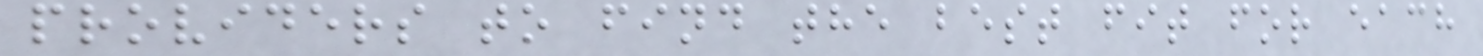providers to find the best fit for each
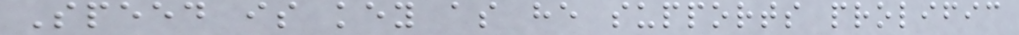Speed is key as he supports prolific
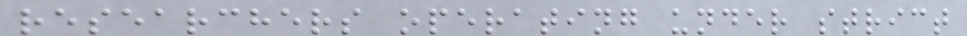researchers operating under strict
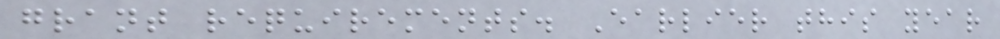grant requirements. Earlier this year
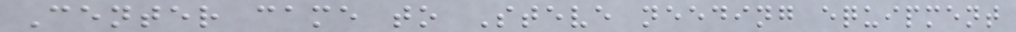Center came to Steve needing equipment
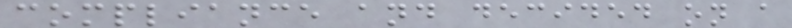compliance and decided on a
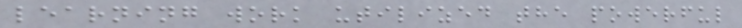learning work utilized the powerful
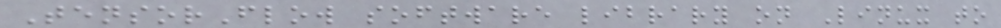TensorFlow software library on Linux to
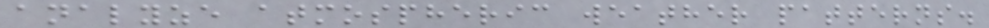analyze atmospheric weather patterns.
